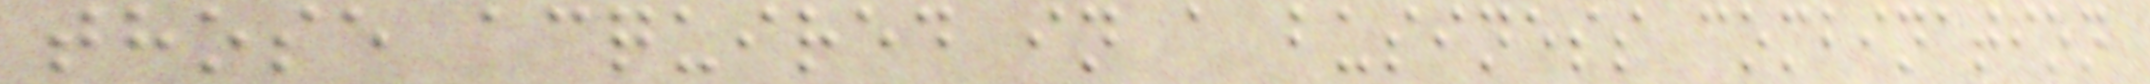those acquired in a business combination
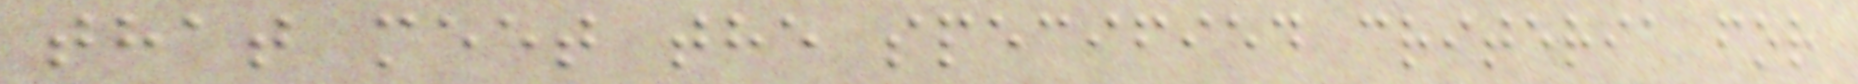that meet the specified criteria for
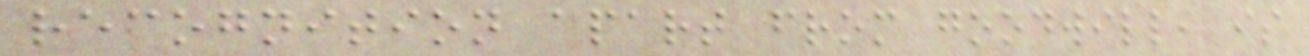recognition apart from goodwill, is
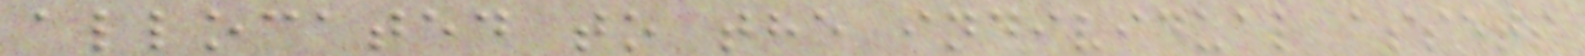allocated to the individual assets
